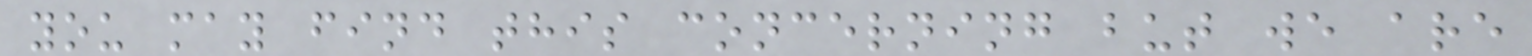you may find this concerning but we are
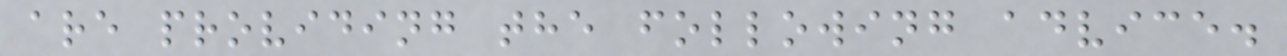are providing the following advice.
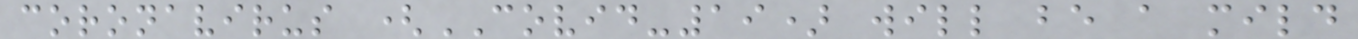coronavirus (COVID-19) will be a mild
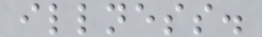illness.
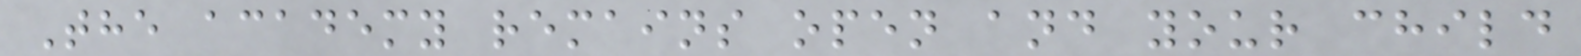The academy remains open and your child
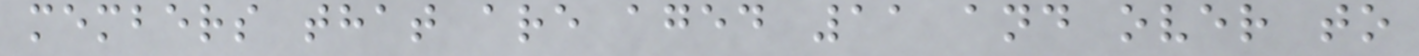members that are aged 11 and over to
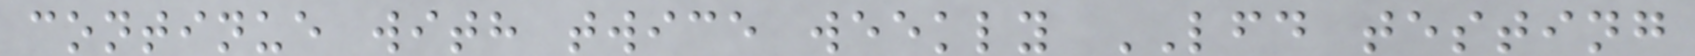continue with twice weekly LFD testing
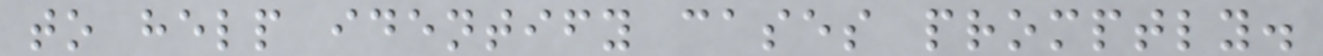to help identify cases promptly.
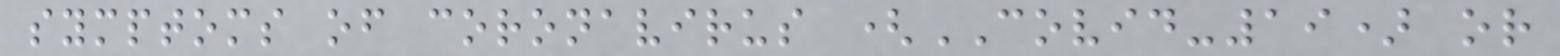symptoms of coronavirus (COVID-19) or
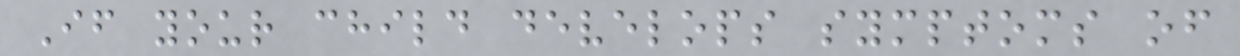If your child develops symptoms of
